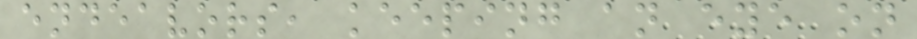endeavors, keeping an eye on
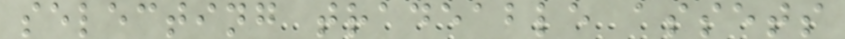selecting tradeable assets
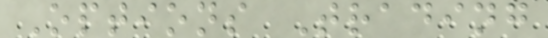Options Trading
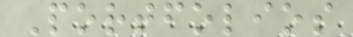Portfolios
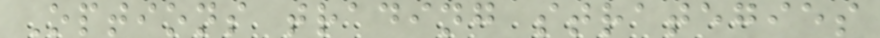Options trading strategies
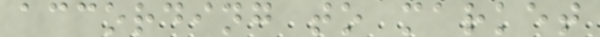according to market
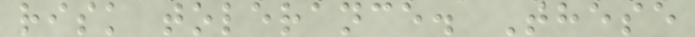risk tolerance. These
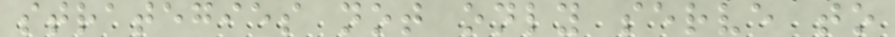strategies not only serve to
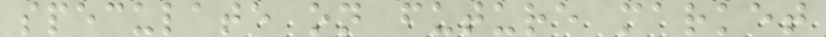speculate on future market
